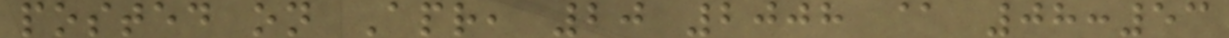posted on Apr, 20 2008 @ 08:53
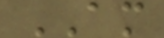AM
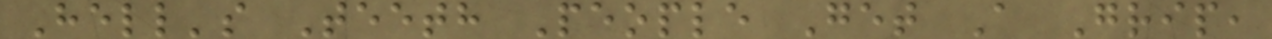Hell's Teeth People Get A Grip,
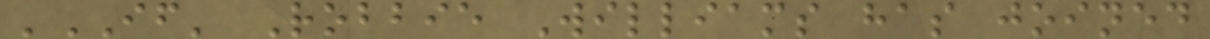'IF' Robbie Williams has joined
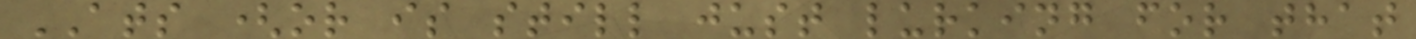ATS (or is still just lurking for that
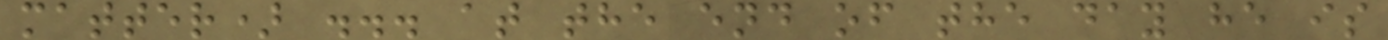matter) ... at the end of the day he is
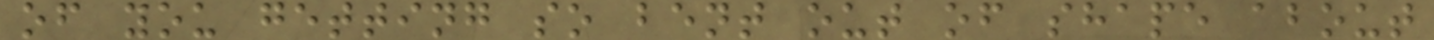of you getting so bent out of shape about
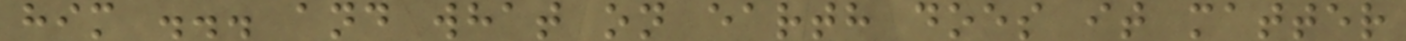him ... and what on earth does it matter
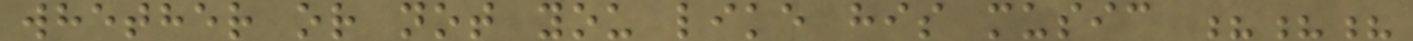whether or not you like his music ???
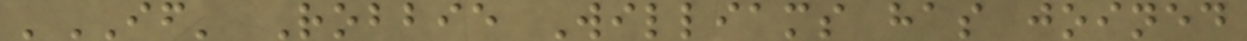'IF' Robbie Williams has joined
